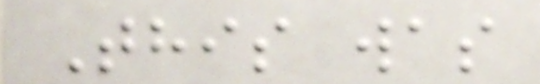This was
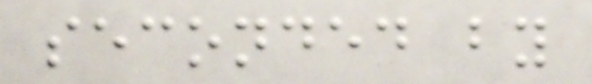seconded by
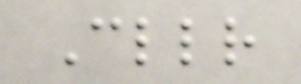Cllr
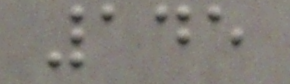145
